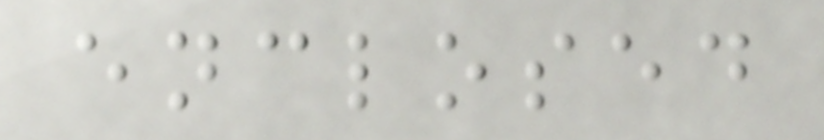enclosed
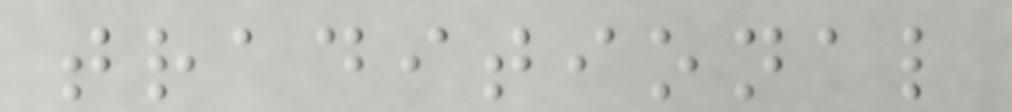traditional
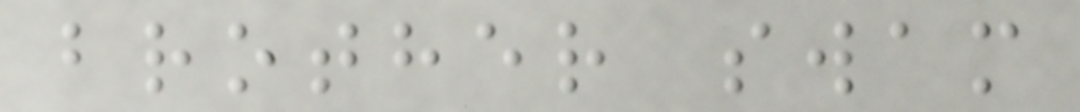brother swam
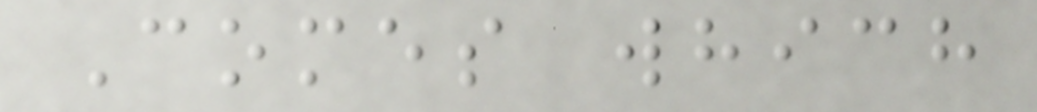Comes which
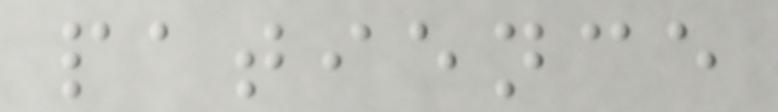patience
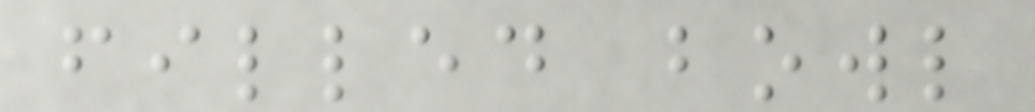filled bowl
